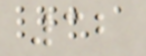32
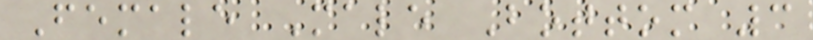Female Male Bottom 3
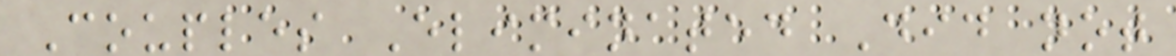Couples Eliminated Did not
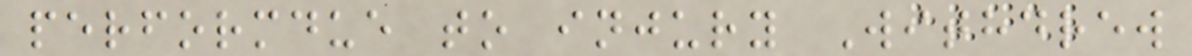performdue to injury Withdrew
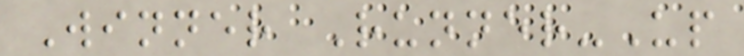Winner Runner-Up
